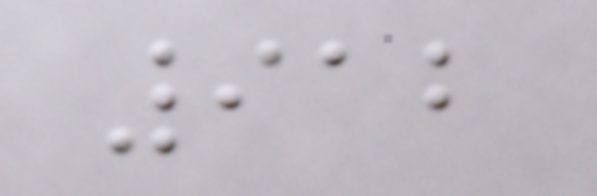912
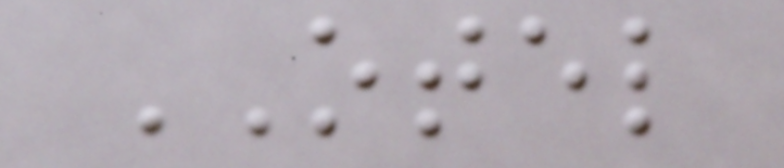OTEL
